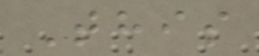This
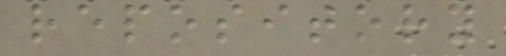repository
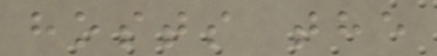hosts the
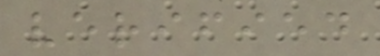verified
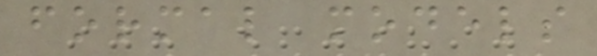formal models
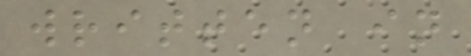written in
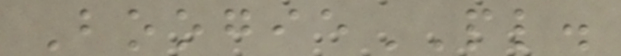BoogiePL.
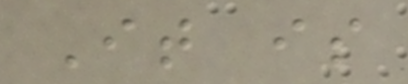It is
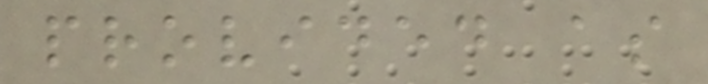provided as
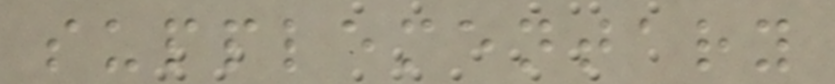supplementary
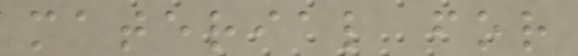material for
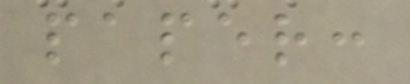paper:
